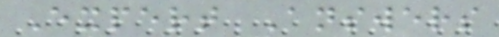Expert Answers
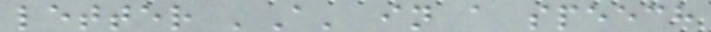letter 'A' in a speech
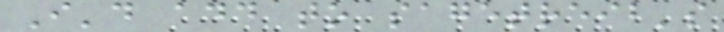I'd add to sagetreib's
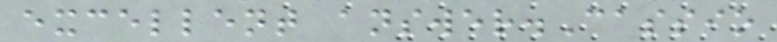excellent answer.Cassio
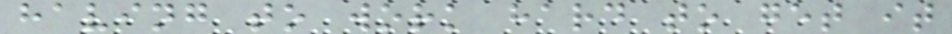having to work hard to get it
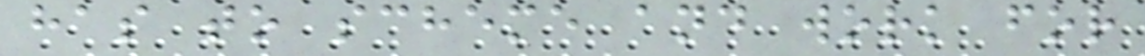has to scheme and work for
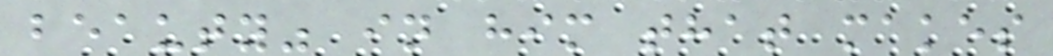beauty" in him that makes
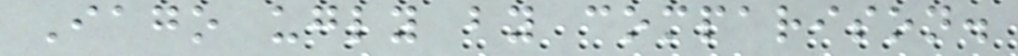Iago ugly by comparison.
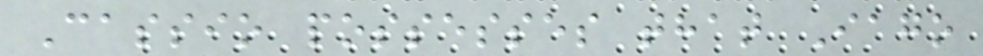Cassio possesses that Iago
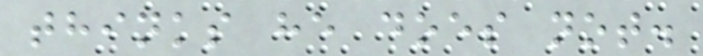thinks he does not.
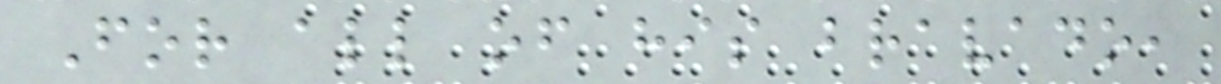For all of his bravado,
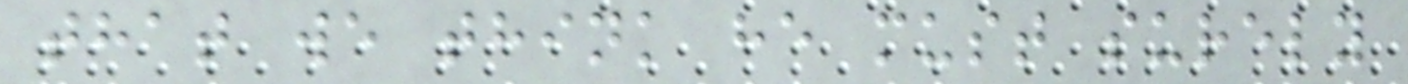that we think he must surely
